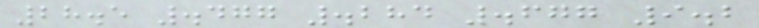28.5 .477 .284 .677 9.2
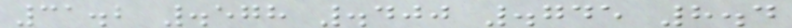31.2 .578 .400 .745 8.4
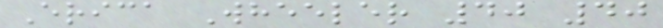Erica Wheeler 40 40
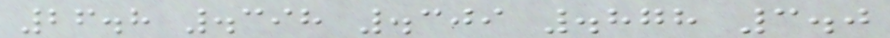26.8 .398 .309 .878 3.0
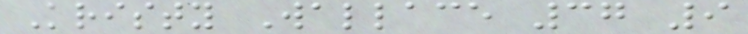Kristy Wallace 37 9
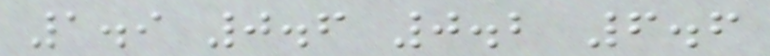1.9 0.6 0.2 6.6
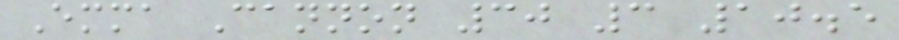Emma Cannon 30 3 10.5
